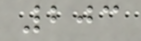203
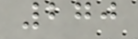270
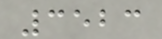3523
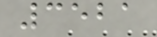3521
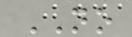NO
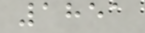1851
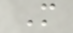M
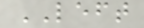LEFT
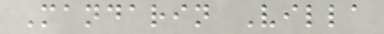Mandarin Villa
